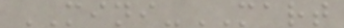MINI-MART
